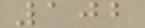102
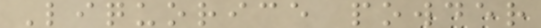Liquorice powder
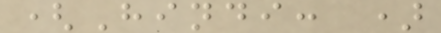(Hindi: )
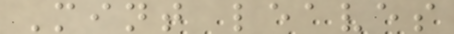Mint leaves
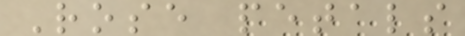Rose petals
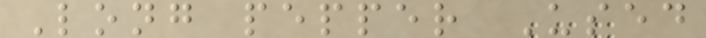Long pepper Used
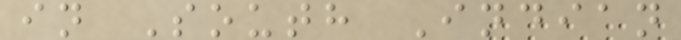in South Indian
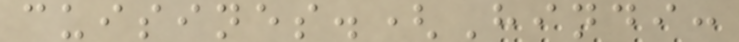cuisines.(Hindi:
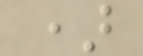)
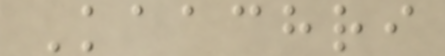Kaachri
